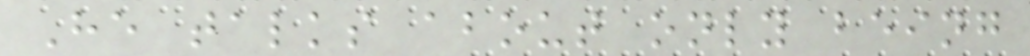He talks about only being
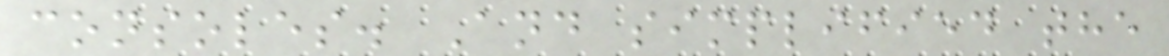consoles. And simplified the
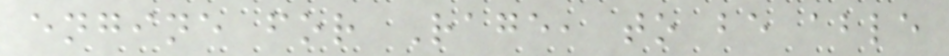engine for Rage, to be able
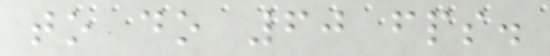to do 60 fps.
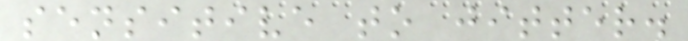sensitive to jitter.
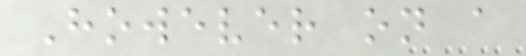However on a
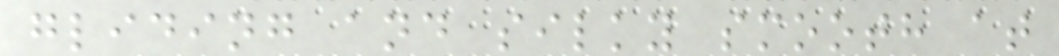gliding and silky smooth at
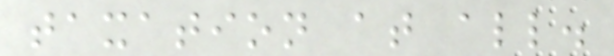taxation at all.
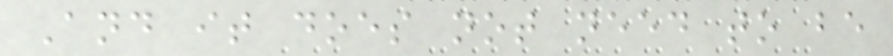And it does not need to be
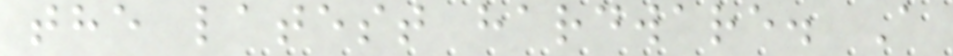the latest hardware. A
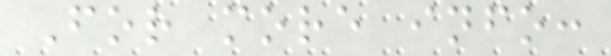For more info:
